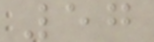57
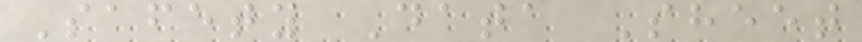Safety Data Sheet
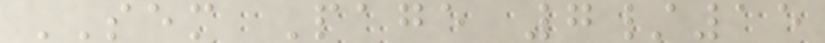SEM Page 7/15
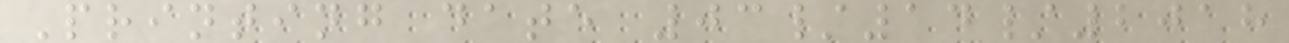Printing date 03/14/2018
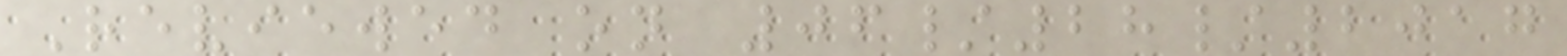Reviewed on 06/28/2017
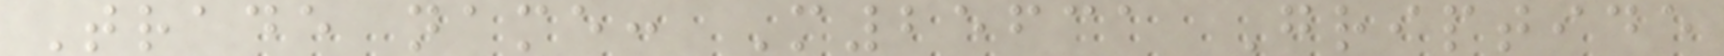Trade name: M25631 Griptide
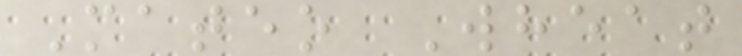Mateo Wheat
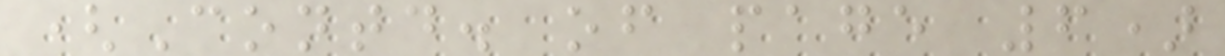(Contd. of page 6)
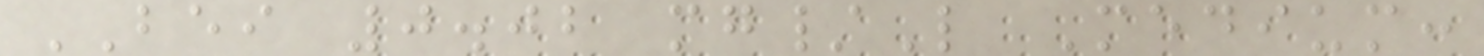BEI 0.02 mg/L Medium:
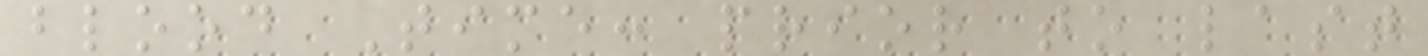blood Time: prior to last
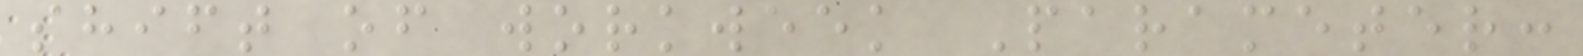shift of workweek Parameter:
